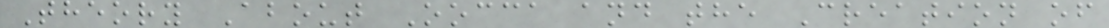Theory About Oocca and the Creation of
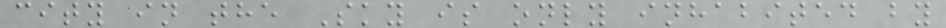city in the Sky is only inhabited by
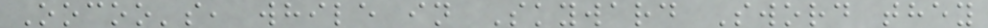Oocoo's, while in Skyward Sword they
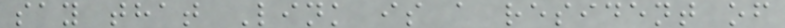say that Link is a resident of
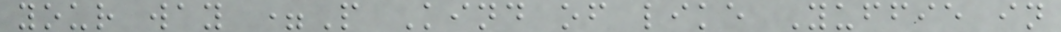your way =P Kind of like Yuffie in
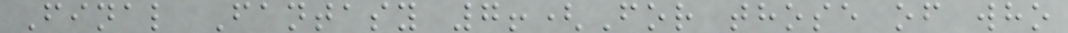Final Fantasy 7!(For those of who
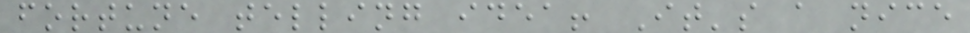fortune telling idea! It's a nice
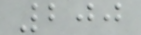200
